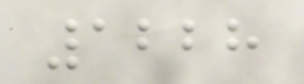1228
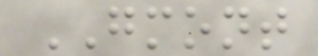GMONT
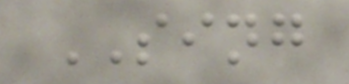SING
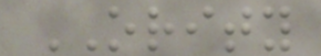ORITY
